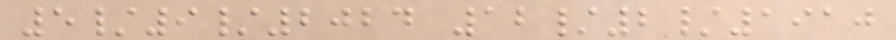5/9/2024 12/2/1910
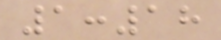1:18
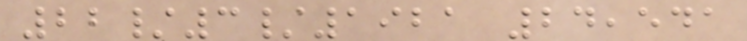22/3/1921 24,541
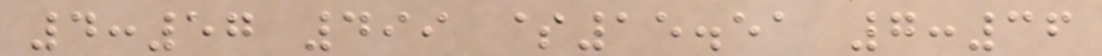4:57 499 $15.51 7:36
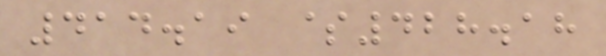414.19 $428.18
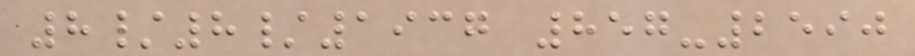8/8/1937 857-2590
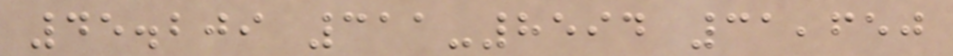45.209 311-8594 31,650
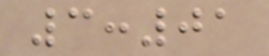3:01
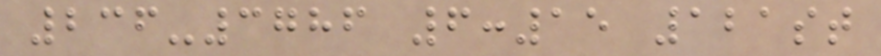236-3786 6:15 121st
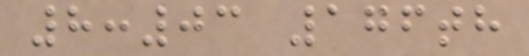8:03 176th
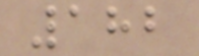182
